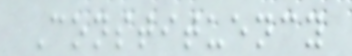Constituency
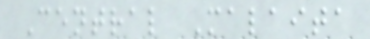Central Malaita
